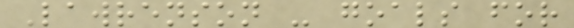Lawrenson - goals for
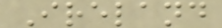Ireland
